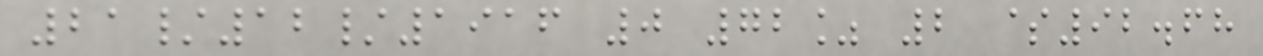21/12/1916 0 72% 2 $92.68
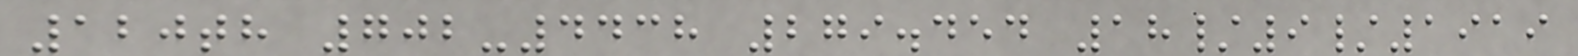120th 702-4438 279.454 18/9/1919
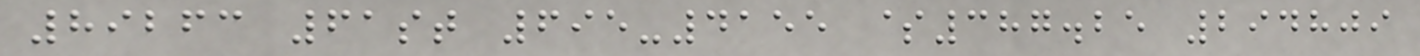89263 61st 695-4155 $387.25 294809
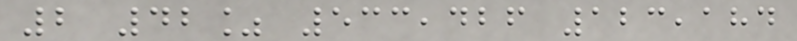2 42% 533,426 123,184
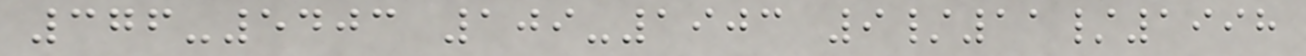376-5403 109-1903 9/11/1998
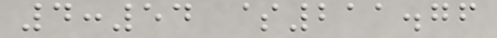4:54 $211.76
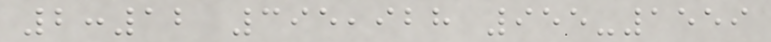2:12 395,928 955-1559
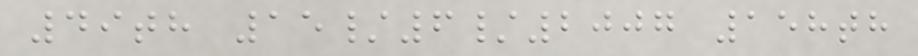49th 15/6/2007 158th
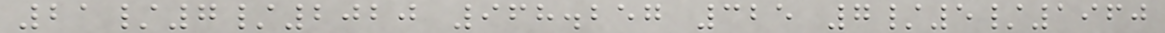21/7/2020 968.257 325 7/5/1960
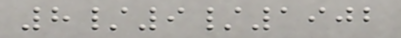8/9/1902
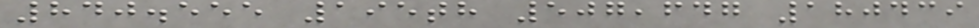840.555 195th 507,647 180439
